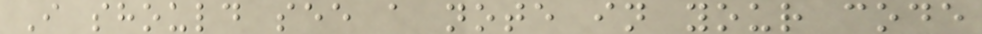I should see a note in your code
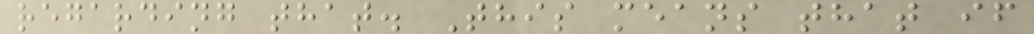regarding that. This means that if
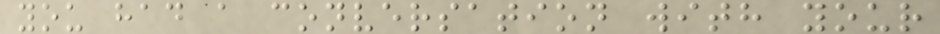you had a conversation with your
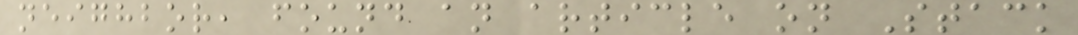neighbor, found an article on Stack
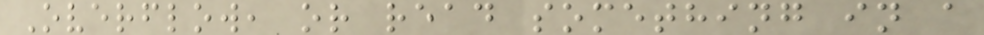Overflow, or read something in a
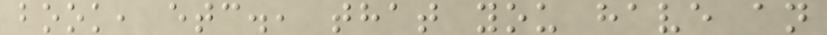book, etc., that you have an
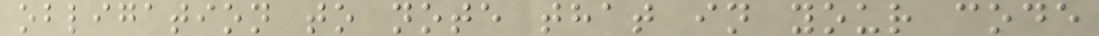obligation to note that in your code
